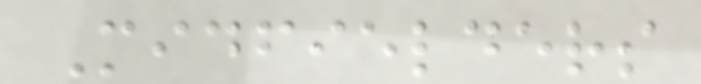Midfielders
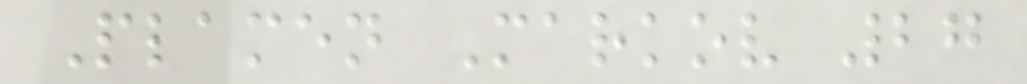Plamen Markov 27
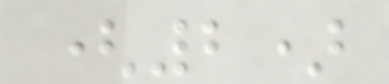(2)
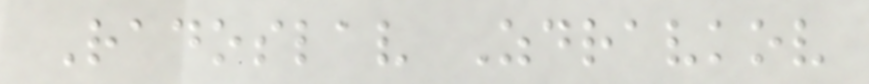Radoslav Zdravkov
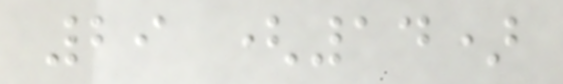29 (14)
